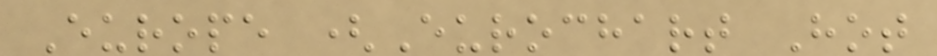Europe (Eurochart Hot
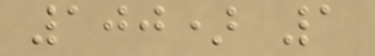100) 1
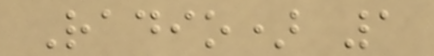Radio) 1
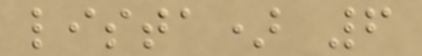lista) 6
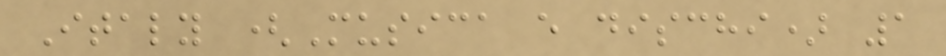Italy (Musica e dischi) 1
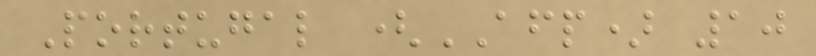Portugal (AFP) 10
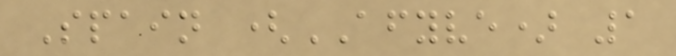Spain (AFYVE) 1
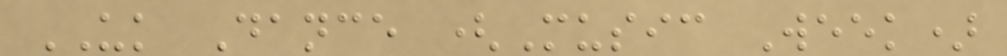UK Dance (Music Week)
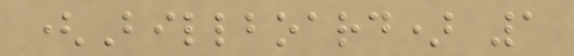(Billboard) 1
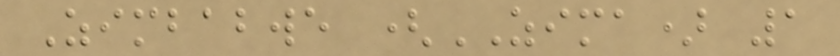Zimbabwe (ZIMA) 1
